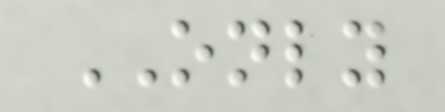ONLY
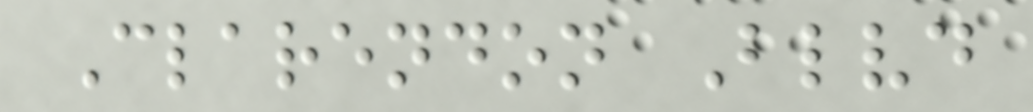Clarendon Blvd
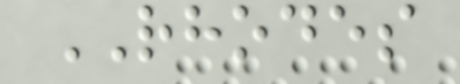RHODES
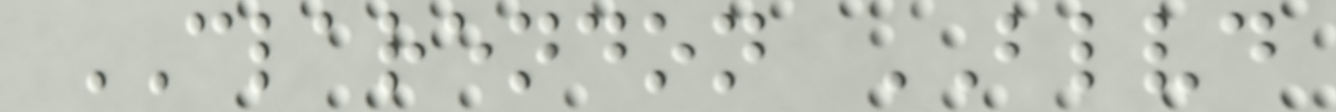CLARENDON BLVD
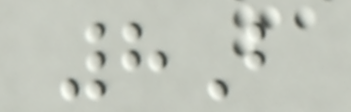8B
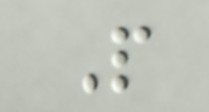P
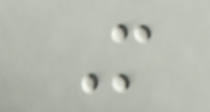M
